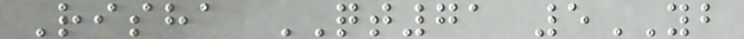Risha QT71 5YB
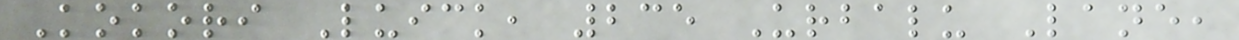Kokori Luick, 235 Urbalu Lane,
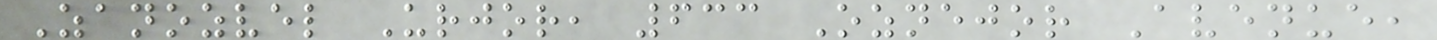Zanozvel Urjor, 633 Oznejor Avenue,
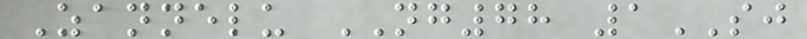Zannelu NG78 1SJ
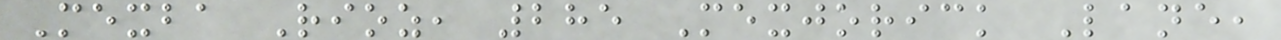Mexba Rioz, 285 Mexjorick Lane,
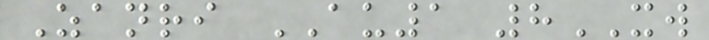Zanri AU1 8XW
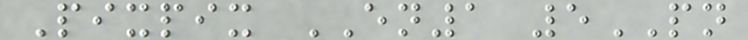Pixpix EN1 5PN
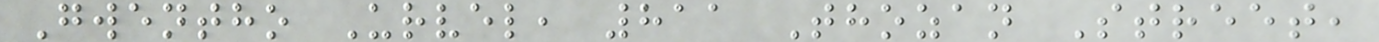Gwentho Urvel, 811 Thozan Street,
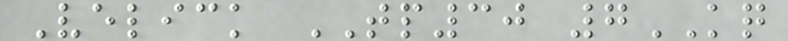Velick TP30 7KQ
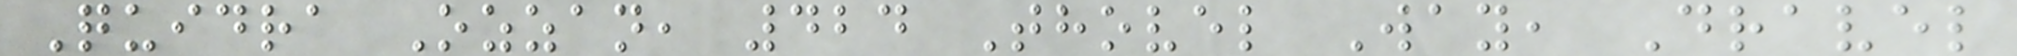Quidra Ozzan, 424 Thovel Way, Dravel
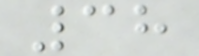38
